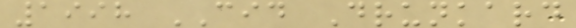1998 CID Drunkard
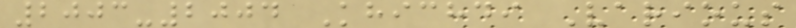2003-2004 Khichdi Various
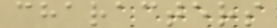characters
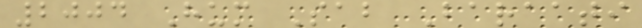2004 Hum Sab Baraati
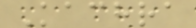Kachra
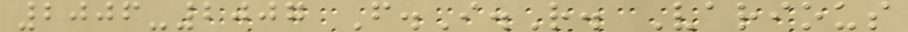2006-2007 F.I.R. Various
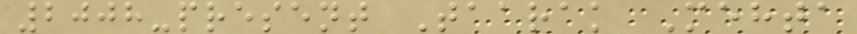2008-present Taarak Mehta
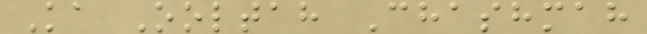Ka Ooltah Chashmah
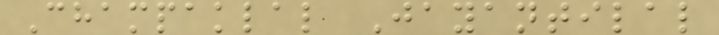Champaklal Jayantilal
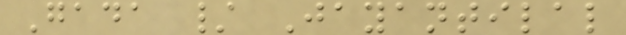Gada / Jayantilal
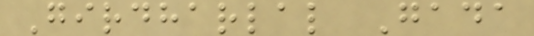Girdharlal Gada
